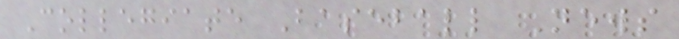Collegiate Baseball News
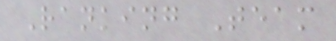Ranking Team
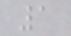1
